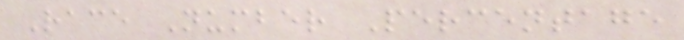Race Number Percentage
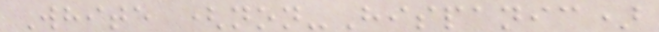White (non-Hispanic)
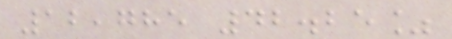12,785 42.25%
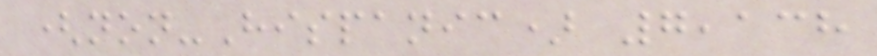(non-Hispanic) 7,138
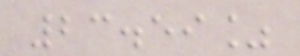23.59%
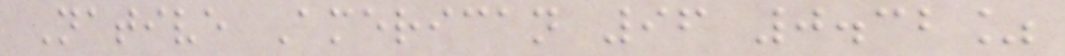Native American 96 0.32%
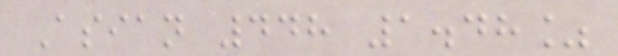Asian 448 1.48%
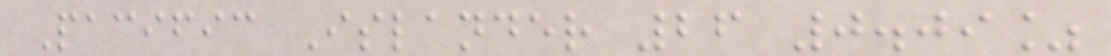Pacific Islander 26 0.09%
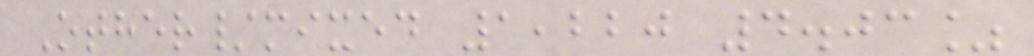Other/mixed 1,220 4.03%
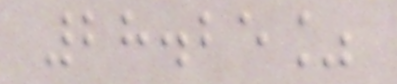28.25%
